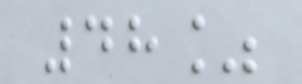48%
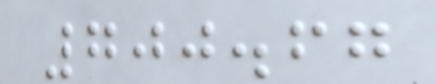700.67
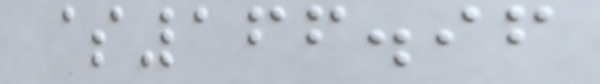$166.96
